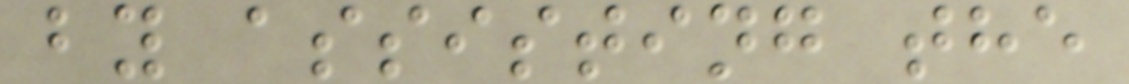by assisting the
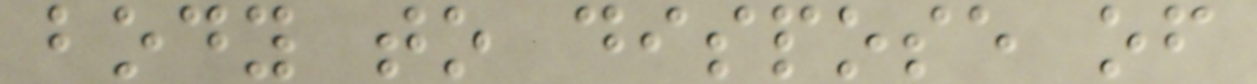body to dispose of
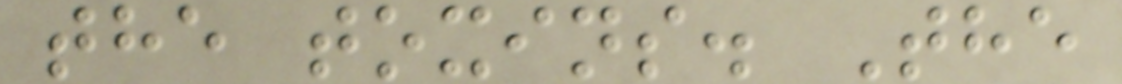the toxins. The
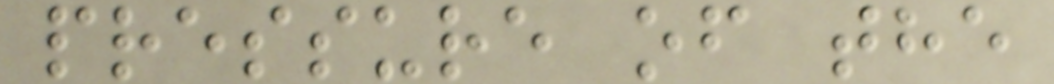pressure of the
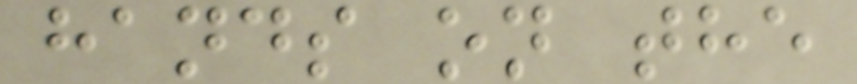hands on the
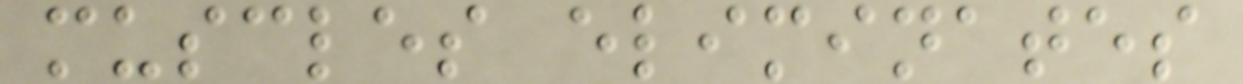muscles eliminates
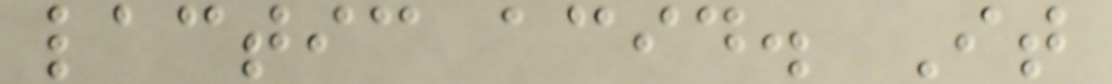lactic acid. It
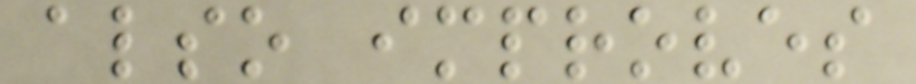also improves
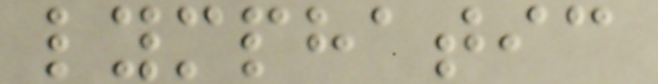lymphatic
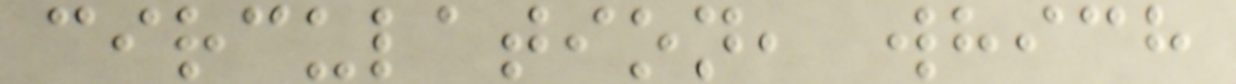circulation, which
